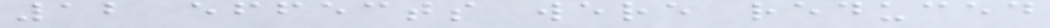12 effects were reduced
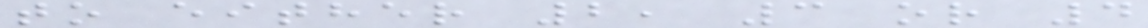to either 2, 3 or 4
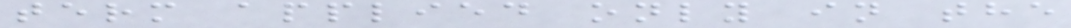term applied only in the
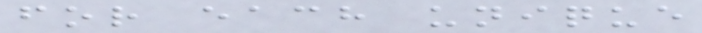for each unique
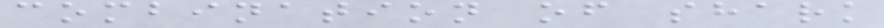combination of shark
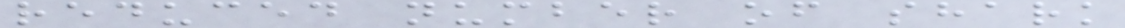reduced number of shark
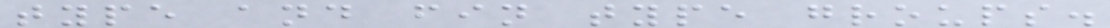type and fin type groups.
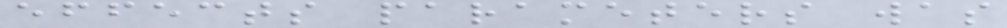effects parameters was
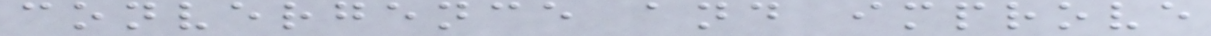convergence and improve
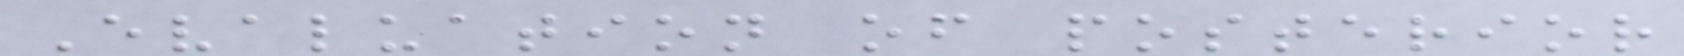Evaluation of posterior
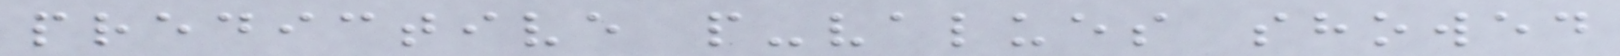predictive p-values showed
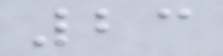23
